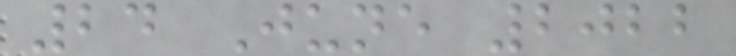24 June 2022
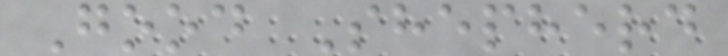Good Shepherd
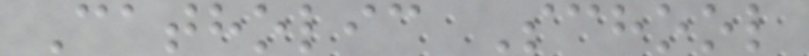Catholic School
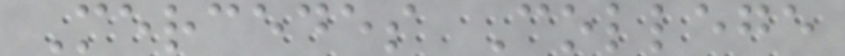Mercedes College
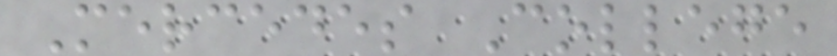Mercedes College
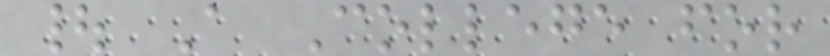| A College for
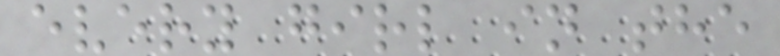every girl in the
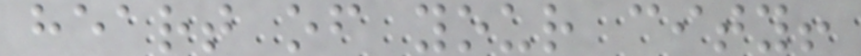heart of your city!
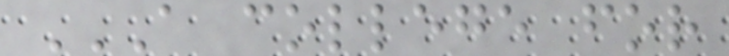A COLLEGE FOR
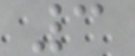3
